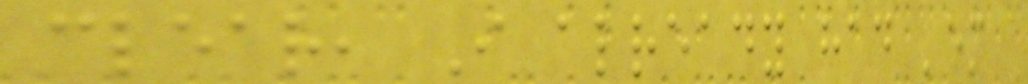clear, I already had 'em
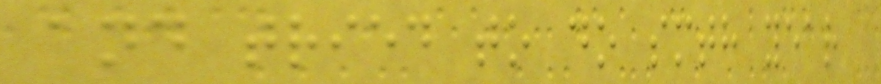and tried to do smth year
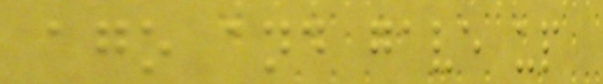ago and gave up
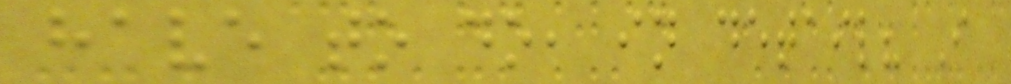have to do, in detail? I
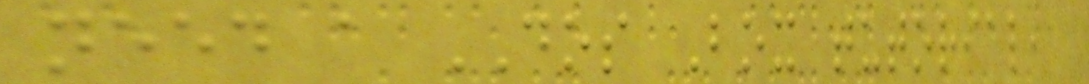need a DOS Box tutorial,
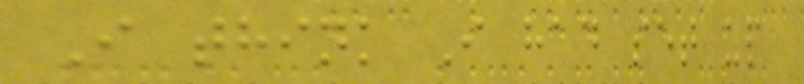I think I had set up
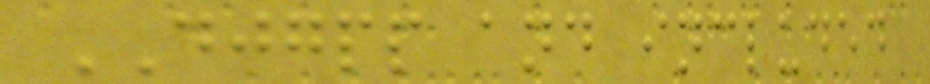DJGPP and included
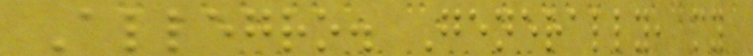Allegro. Generally, my
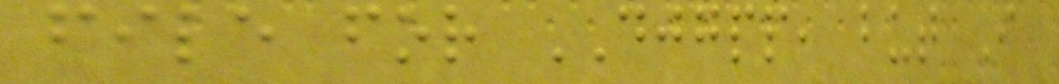file for DJGPP, but I
